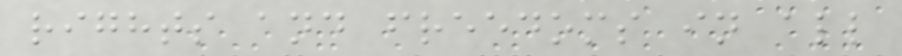rights and freedoms in all
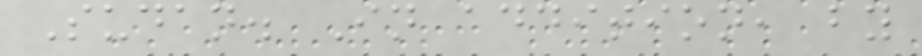Sudan. In addition, by
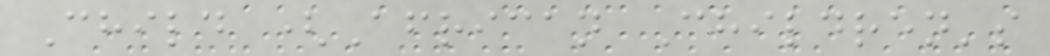Child (African Children's
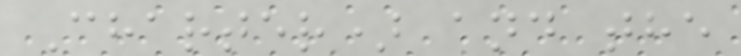Charter) and the
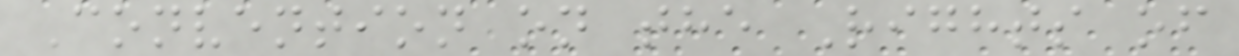Convention on the Rights of
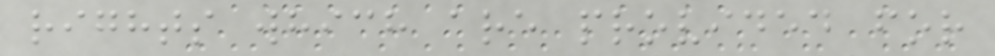rights which are provided for
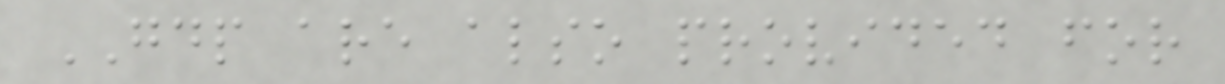GDP are also provided for
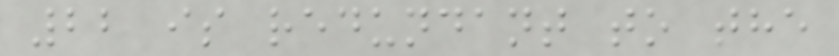22 is redundant to the
